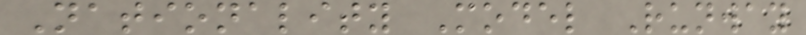Nationality Model Runway
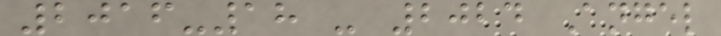2016-18 - 2024 Angel
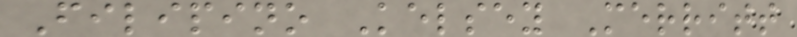Filipino Kelsey Merritt
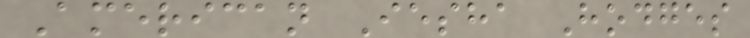American Iesha Hodges
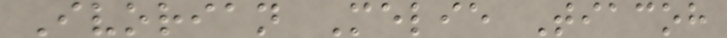Ivorian Melie Tiacoh
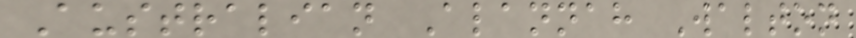Australian Alannah Walton
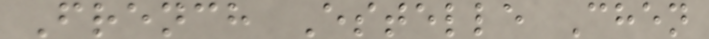French Estelle Chen
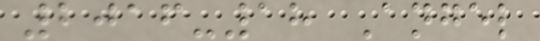2016-18 Angel
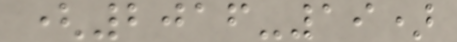(2016-19)
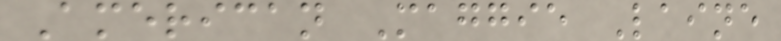American Maggie Laine
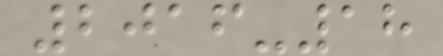2016-18
